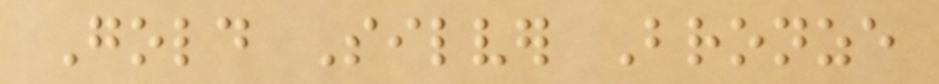Gold Silver Bronze
